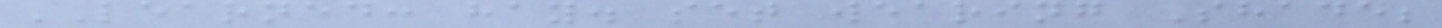LEARNED: hay. set wearing Shade;
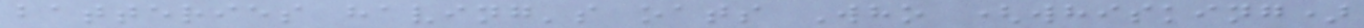batteries having's oats Who (whisking)
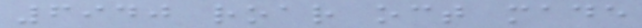6940 roar oct made
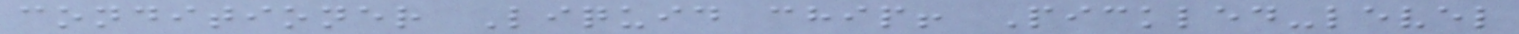conditioner Liquid chip! Pickled-level
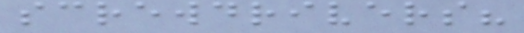screwdrivers?
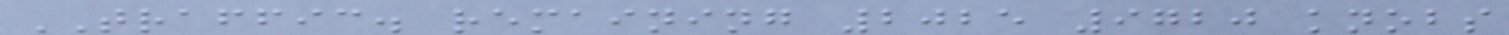TRAFFIC. remaining 2025 9720 knobs
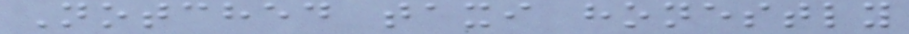Notched taxi honestly
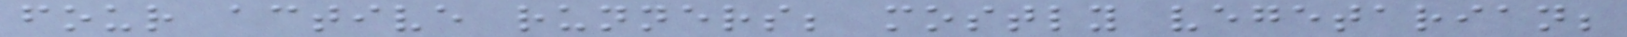four active runners; mostly vegetarian;
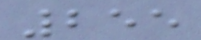255
